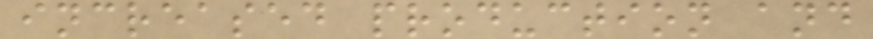increased production and
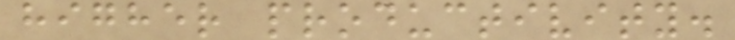higher productivity.
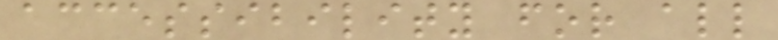accessibility for all
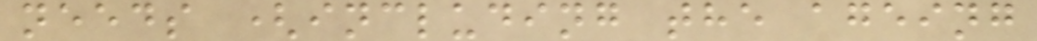needs (including the ageing
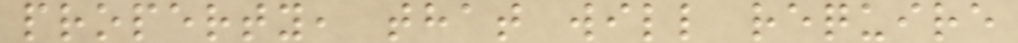property, that will require
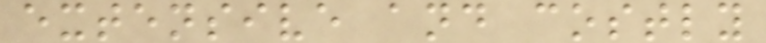extensive and costly
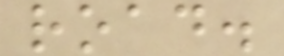road.
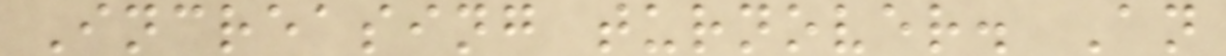Increasing turnover. An
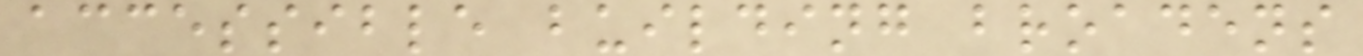accessible building broadens
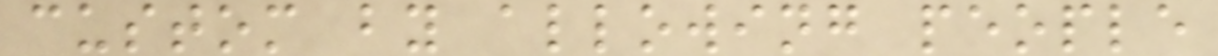custom by allowing people
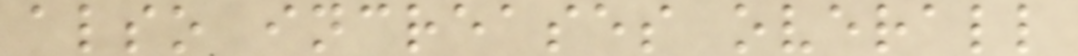also increases overall
